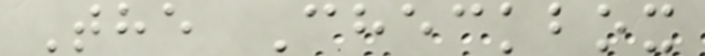The Checkbox
